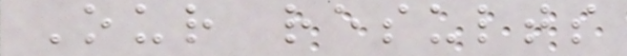Our results
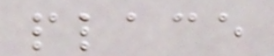place
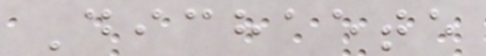Dichaete
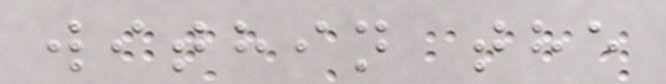within the
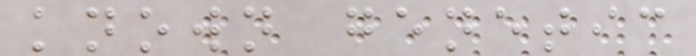known genetic
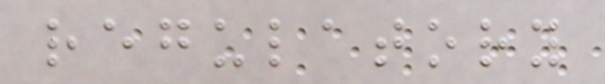regulatory
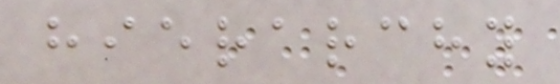hierarchy
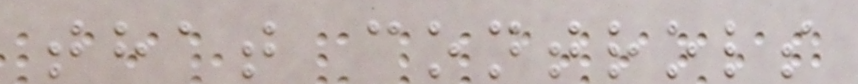that controls
